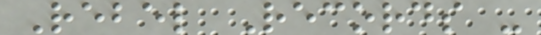Rebel Records -
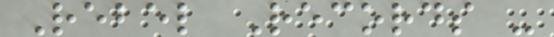Rebel Records -
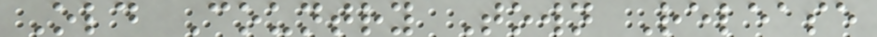Old Country Town Release
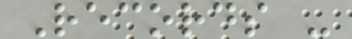Records -
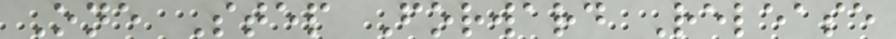One Step Forward Release
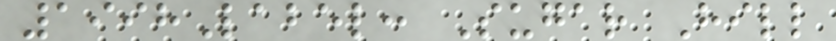1998Label: Sugar Hill
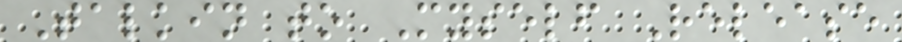Talkin to Myself Release
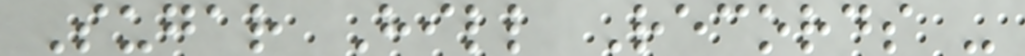Sugar Hill Records -
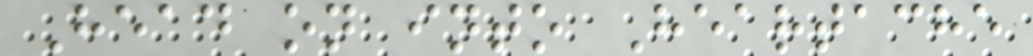Head on into Heartache
